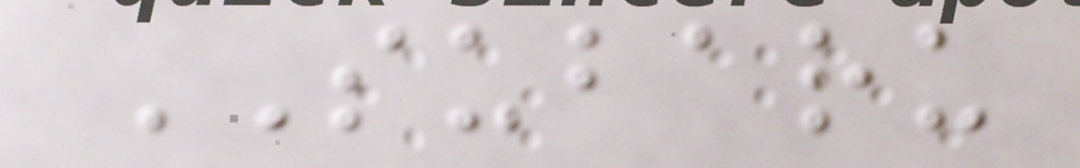SUBARU
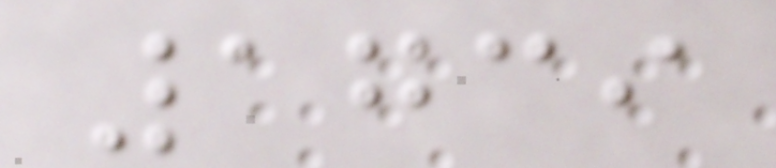1739
